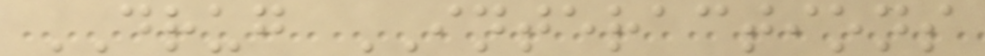DRUG INTERACTIONS
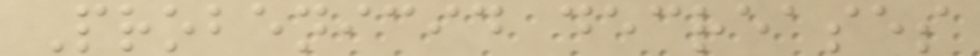Probenicid decreases
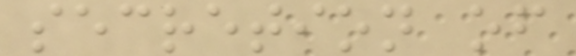secretion of
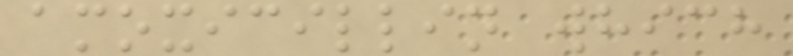amoxicillin which
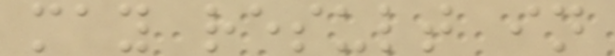may result in
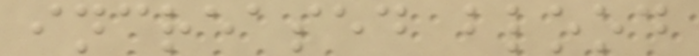increased blood
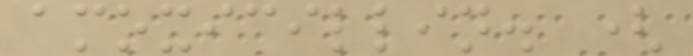amoxicillin. (
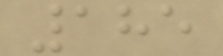185
